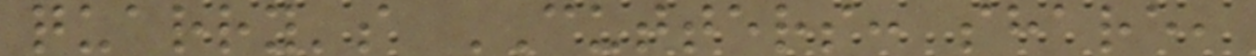quarry's CUTTERS: share,
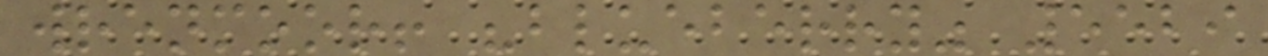wrenmoor! "blueberry" 5529
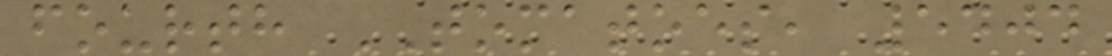fourth TOMATOES, 5404
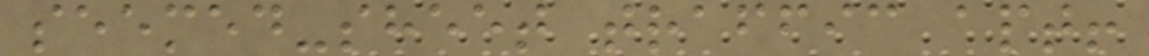seemed-sheet traffic apt!
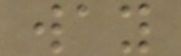way
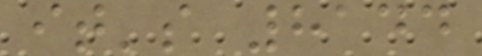it's 8144
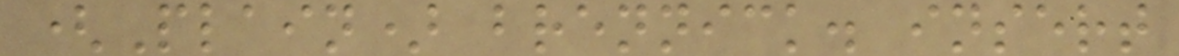(Plain) brennick. insert
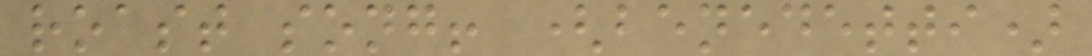roast song! (benedetti)
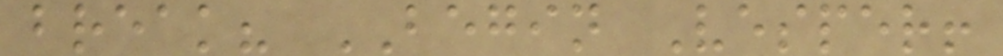break? BEGIN Vesper!
